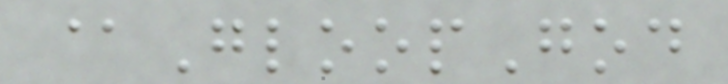@GloopGod
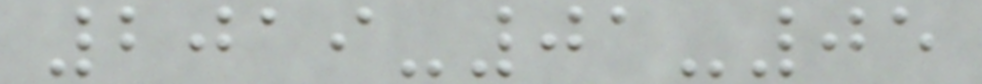2019-01-05
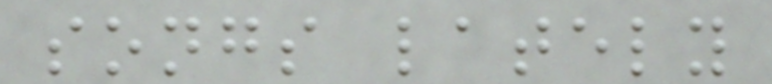songs lately
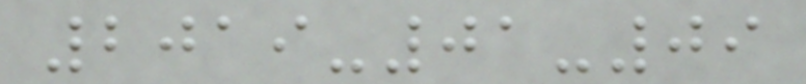2019-01-09
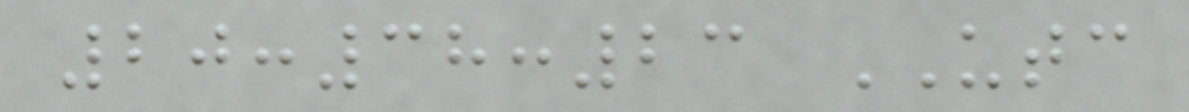20:38:23 UTC
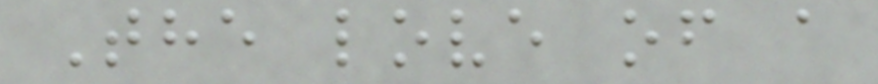The love of a
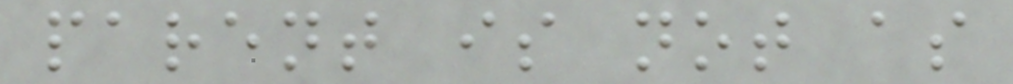parent is not as
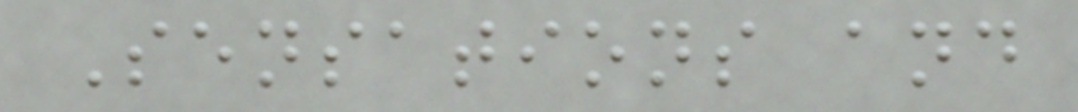Sensations and
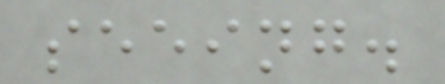seeing.
